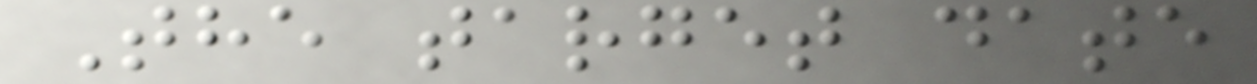The target date
